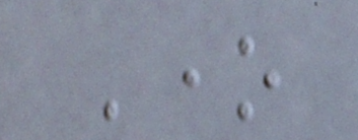One
